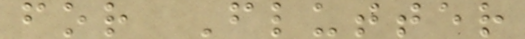for Flutter
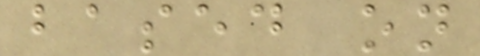based on
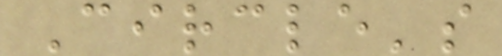Circle's
